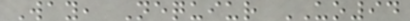Way, Nequiur UO94
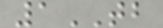1TB
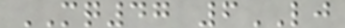MQ47 6LJ
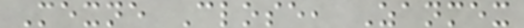Mexne Close, Zanmex
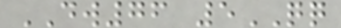DW76 5QQ
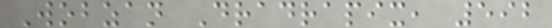Wobzan Dradrapix, 592
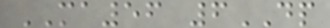MA56 6DP
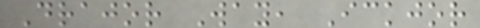Drajor Way, Ickjor
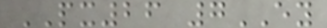PX26 7EY
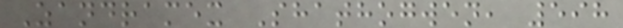Zandramex Shathogwen, 598
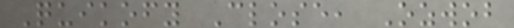Quikofy Close, Ozwob
